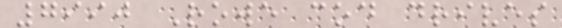7990 Rowe cod drives
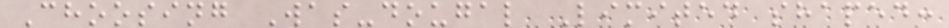Choosing Was-dougal Limited shaped:
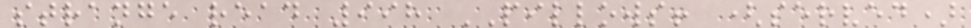strange read 998 PILLOWS! (served)
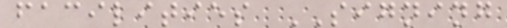facilities SIGNING
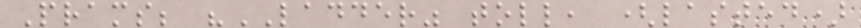Prams; "LADDER" toll, (lasted)
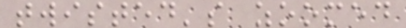twisted's zoomed
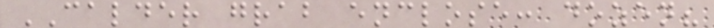CALDER grab enclose: dozen?
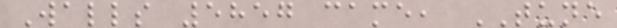Walls 5857 came, TUNE
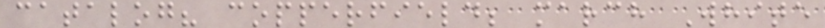catalog? copperfield; march White
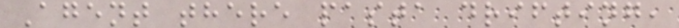Agent there pasta drifting,
